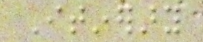Itinerary
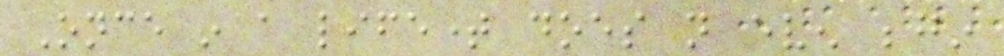Once in a lifetime does not even begin
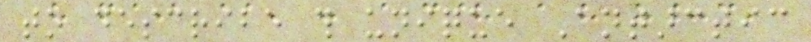to describe this unique Antarctic
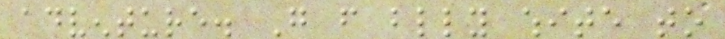adventure. Go from blindly white to
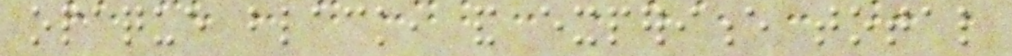opaque black, and experience total
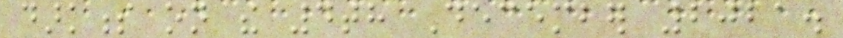darkness on the 4th December 2021.
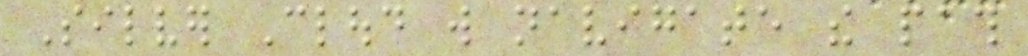Silver Cloud will navigate the path
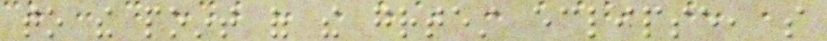to the point of the greatest eclipse, so
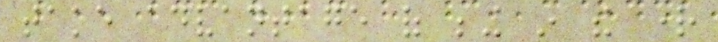take advantage of being in the right
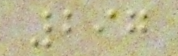297
